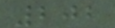202
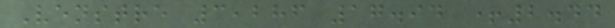Venstre 3,286 17.94 +2.44
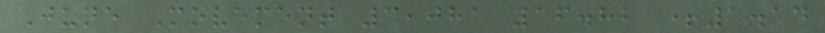June Movement 3,081 16.82 +1.14
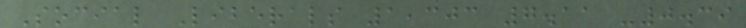Social Liberals 1,303 7.11 -0.39
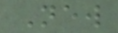New
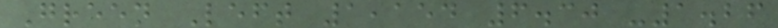Green Left 1,154 6.30 -1.26
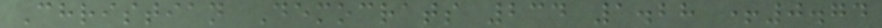Christian Democrats 234 1.28 +0.74
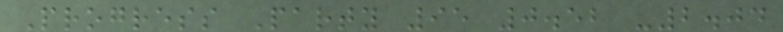Progress Party 95 0.52 -2.04
